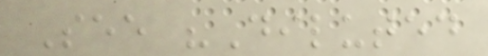See "Diluted
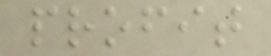profit
